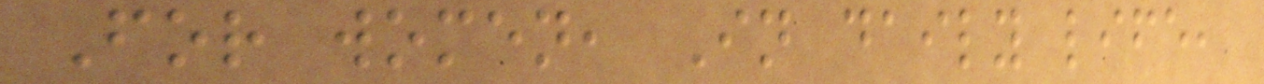For women, In daily life,
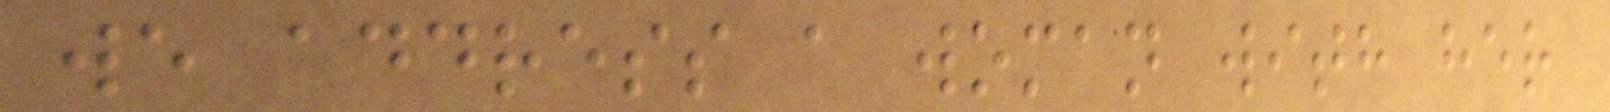we address a woman with her
